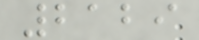2129
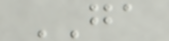GA
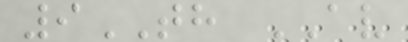9TH AV
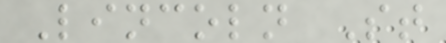Lincoln St
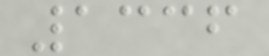1336
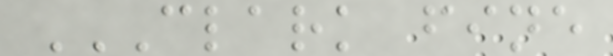CLARK FINE
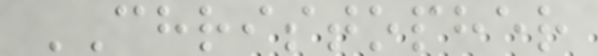CHRISTOPHER
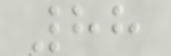88
